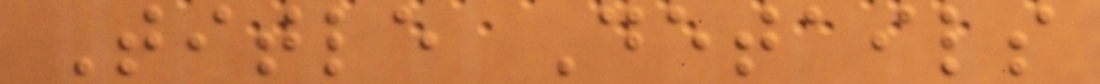Title Details
